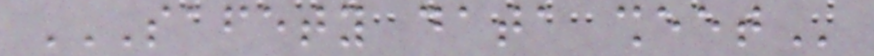SAFETY DATA SHEET
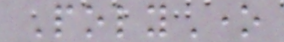PolyOne
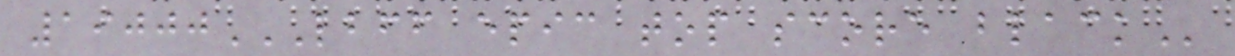19000LBFF EPIC TOP SCORE BLACK
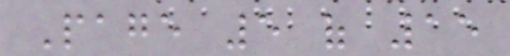Page 5 of 15
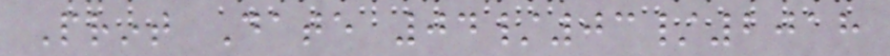Print Date 04/03/2018
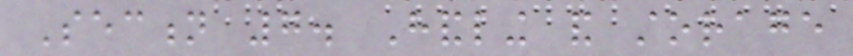Section 7. Handling and storage
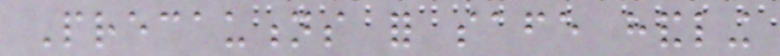Precautions for safe handling
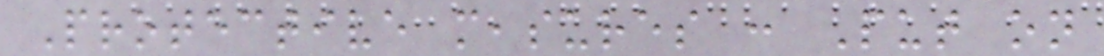Protective measures : Put on
